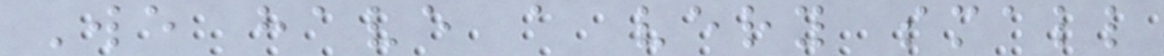We have a very small
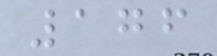176
